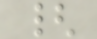{
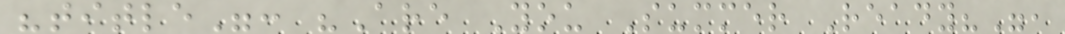"title": "Are You Summer Ready?",
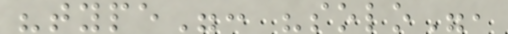"type": "solo",
